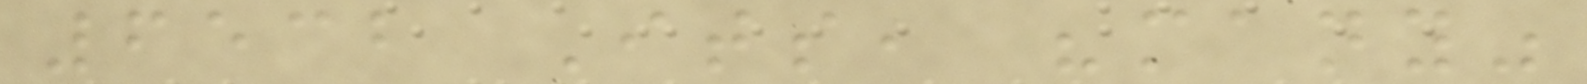6532 Its, "many"
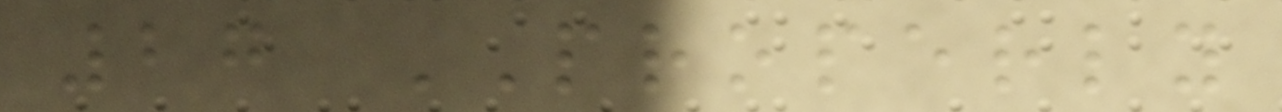27 PROPERLY
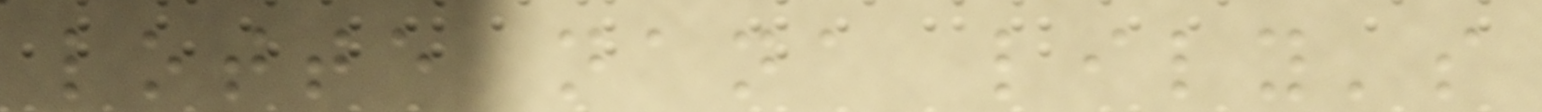lotte nana lily's
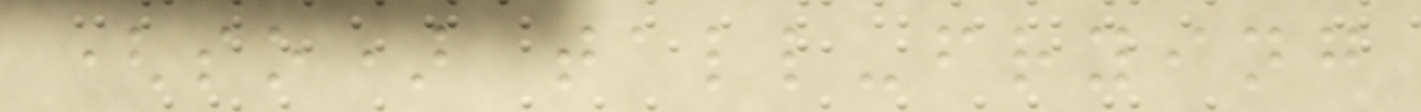(so) tall-frying
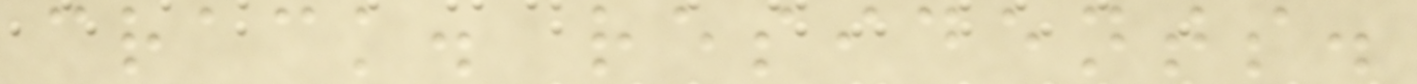crack. residents.
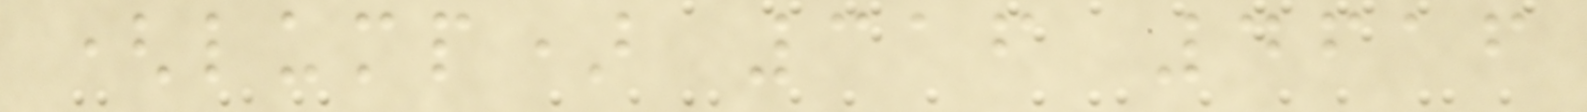(lump) 316 4616
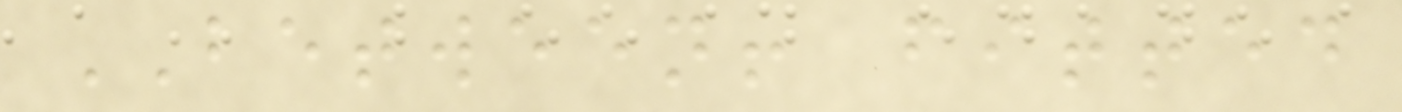BETWEEN! fitted
